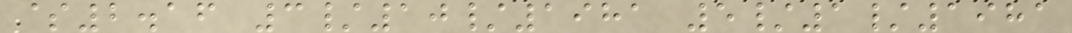$2.16 3/10/1981 5/1/1981
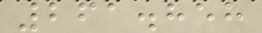261.858
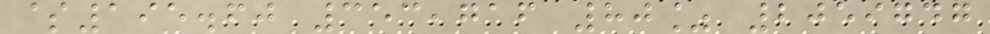$195.60 353,716 80% 2059747
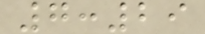7:29
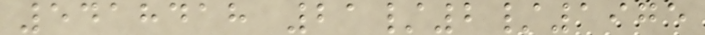5418418 21/2/1975
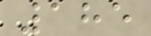185
